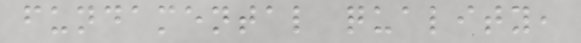fundamental quality,
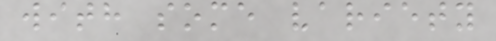with some variety
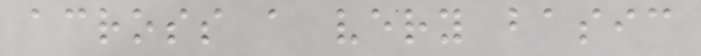across a very basic
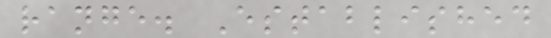range. Established
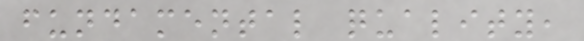fundamental quality,
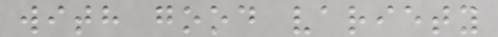with good variety
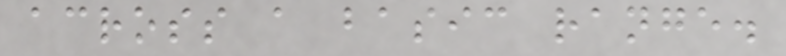across a basic range.
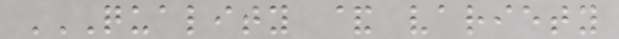QUALITY & VARIETY
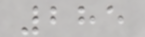285
